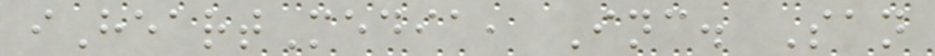iHeartMedia, Inc. San
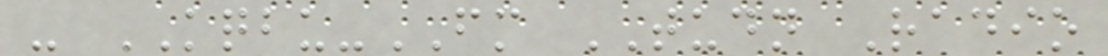- KQBU-FM TUDN Radio
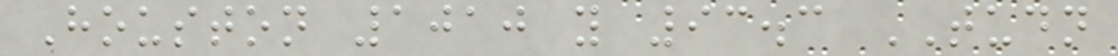Houston 1010 y 93.3 TUDN
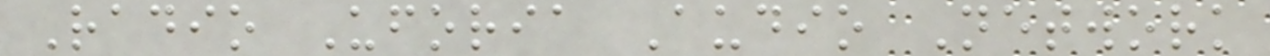Radio Uforia Audio Network
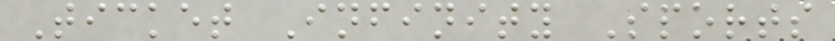Ticket Infinity Sports
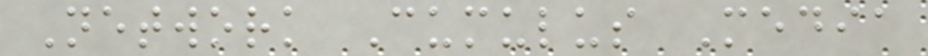Network Cumulus Media
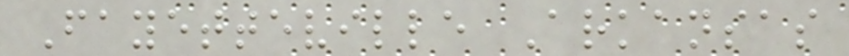Fayetteville Arkansas
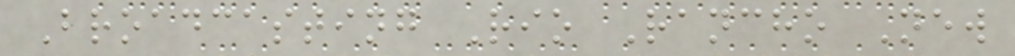Broadcasting Rio Rancho New
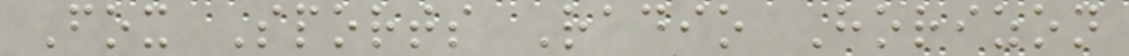Fox Sports Radio Horizon
